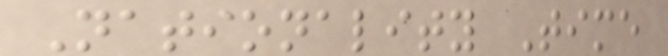Nationality Time
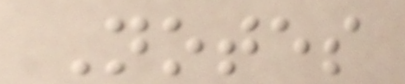Notes
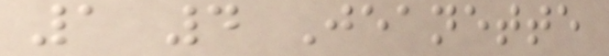1 4 Jeanette
